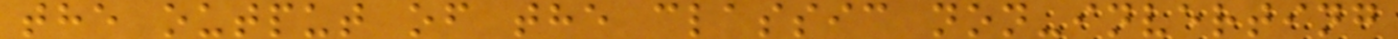the output of the classic non-inverting
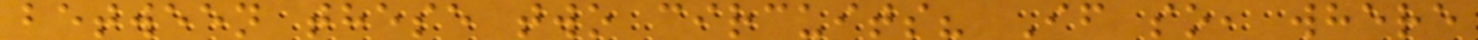between these two circuits? If so, where
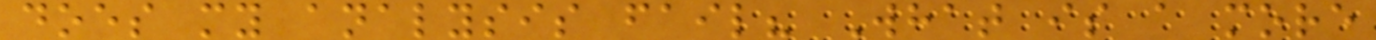does my analysis fail? What is a more
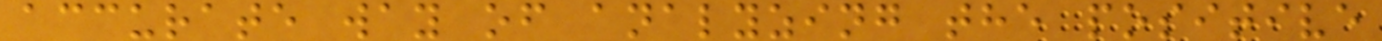accurate way of analyzing the positive
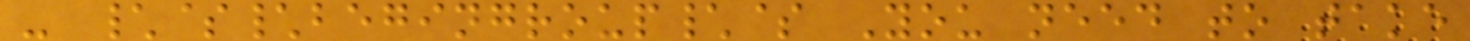- \$\begingroup\$ You need to take
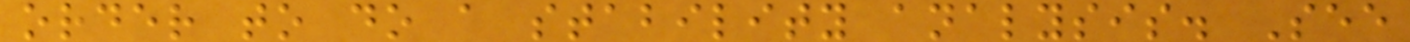order to do a stability analysis. See
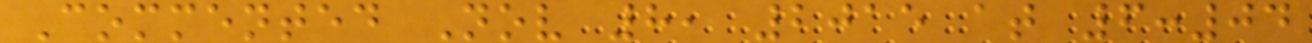Commented Nov 8, 2015 at 6:04
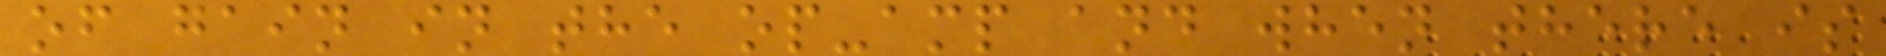of gain in the op-amp and when there is
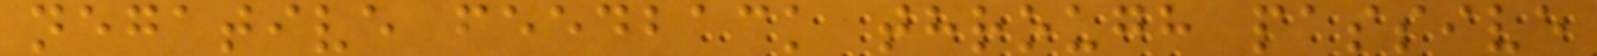negative feedback through passive
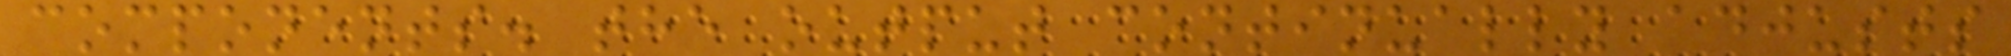components. the output continually adjusts
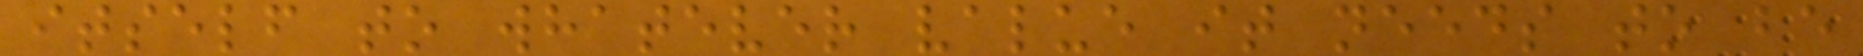itself to whatever value it needs to be
